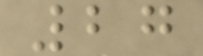27
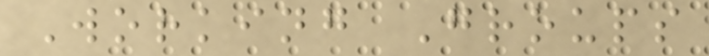Working Groups
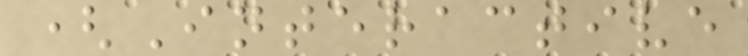(Interactive
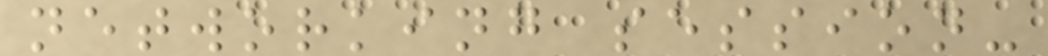networking session-
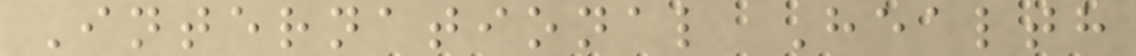International Health
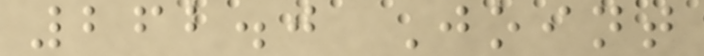262.0 Joint
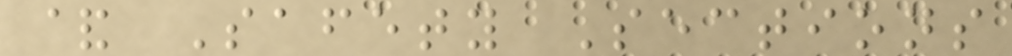& Safety Sections
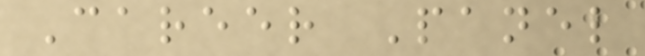Career Panel
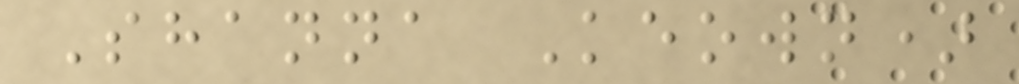Shanna Keown)
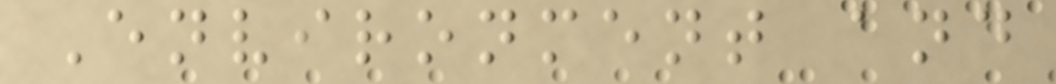Environment and
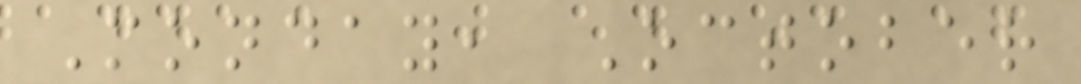Monday, October
